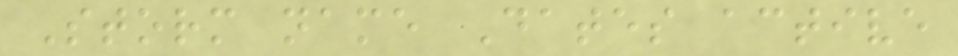Storm name Dates active
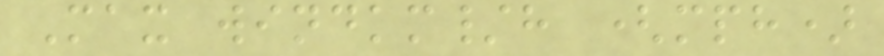Max windkm/h (mph)
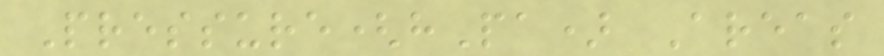Pressure(hPa) Areas
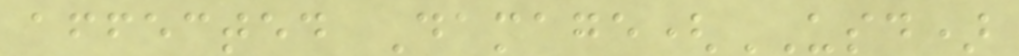affected Damage(USD)
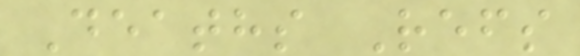Deaths Refs
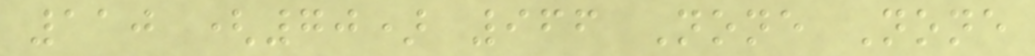110 (70) 966 None None
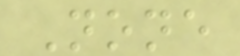None
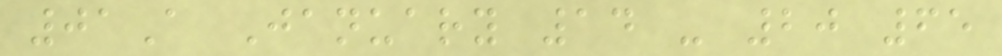01A January 14 - 20 65
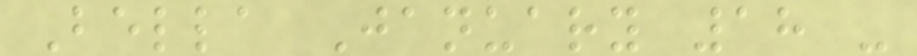Bella January 18 -
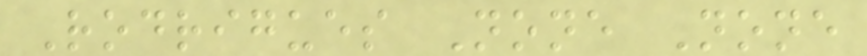Rodrigues None None
